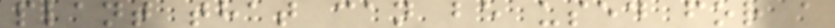plant that can be used for a
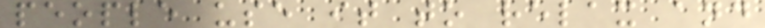people use it to relax and
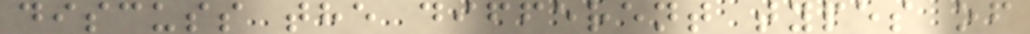discuss the different types of
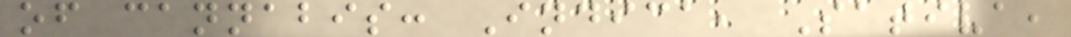of cannabis: Indica, Sativa,
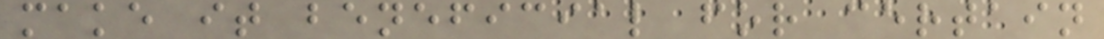make it beneficial for certain
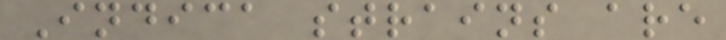Indica strains are
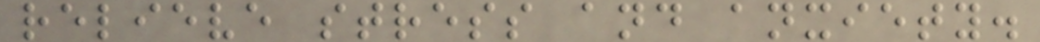relieve stress and anxiety.
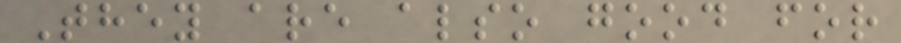They are also good for
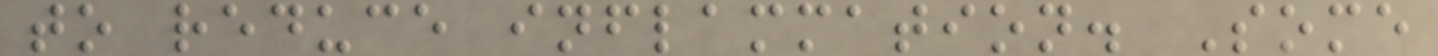to reduce inflammation. Some
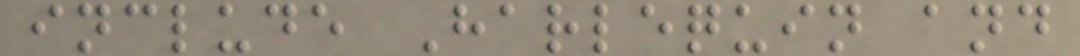include Harlequin and
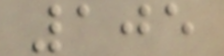105
